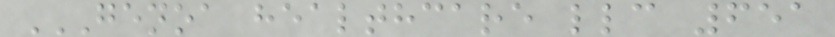GENOA HEALTHCARE LLC 651
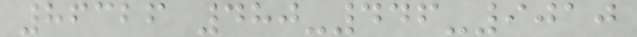86326 480-446-9010
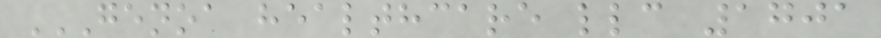GENOA HEALTHCARE LLC 1701
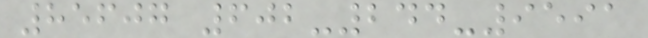85607 602-244-9591
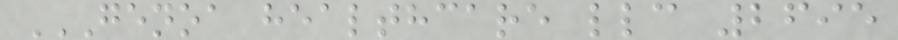GENOA HEALTHCARE LLC 2695
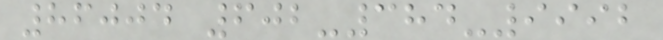86004 602-384-9992
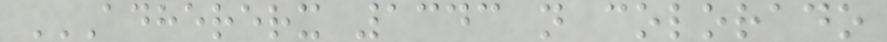ADHERERX 1343 N COLORADO
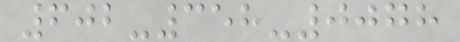602-358-0078
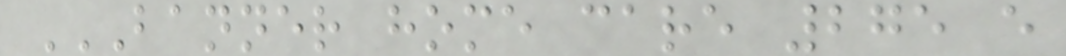BANNER HOME CARE 275 E
